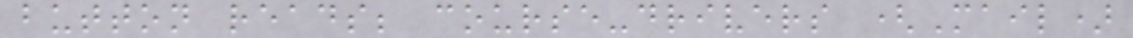button reads; course-drivers (Mail)
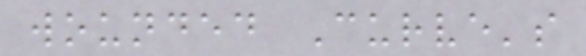wounded Curve's
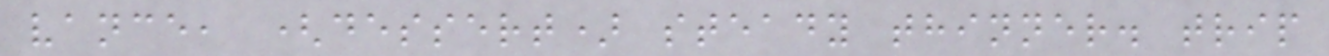vance, (dessert) steady thinner. trip
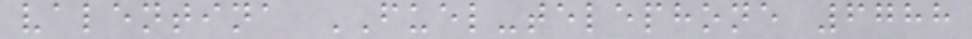valentina FUEL-telephone 6788
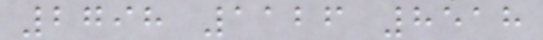2798 1126 8518
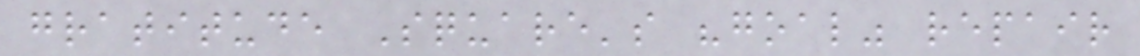gratitude Square's "goal" repair
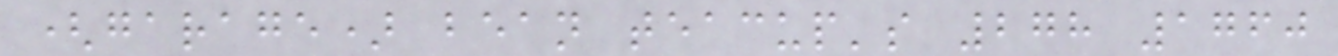(garage) bean teacup's 278 1760
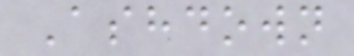Ashdown
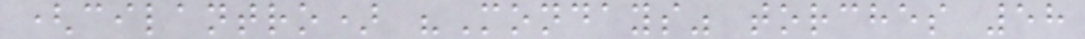(cilantro) "Mondays" torches 58
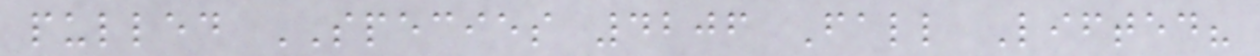pulled SPECIES 4206 Fall Lifted?
